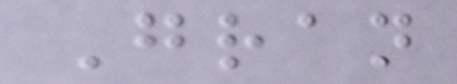Gran
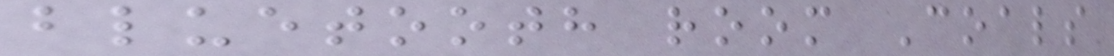bluetooth room Coals
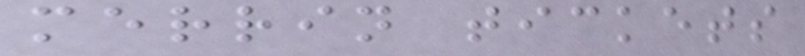merrin tickets
